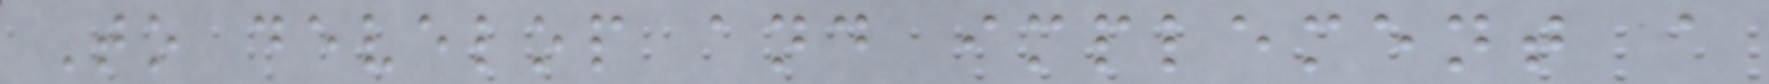To develop and implement a
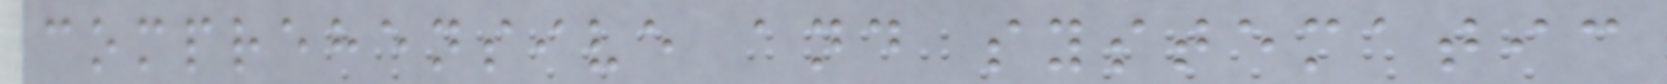comprehensive and systematic
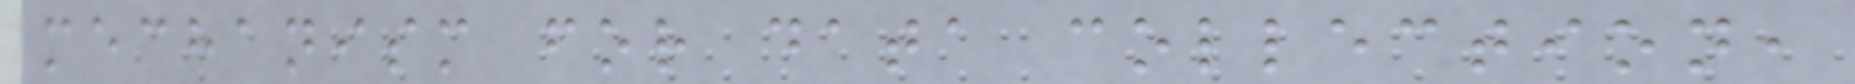mechanism for data collection,
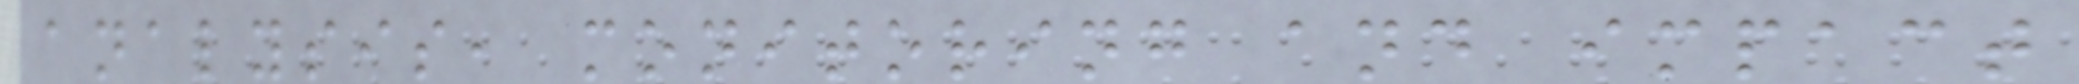analysis, monitoring and impact
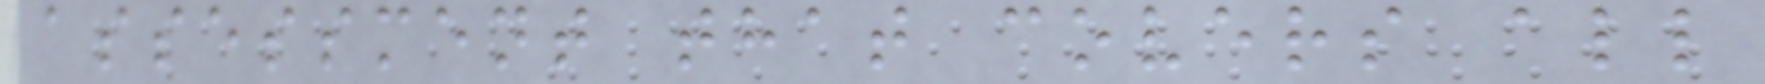assessment that covers all
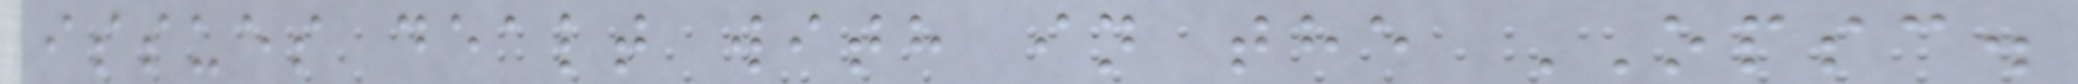issues dealt with in the OPSC.
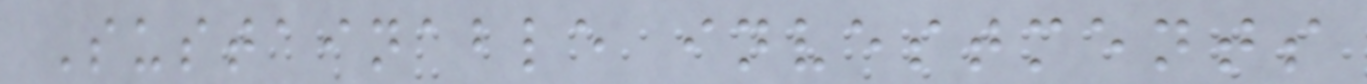Sustainable investments
